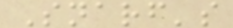Snarf's
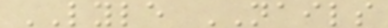LYLE NAILS
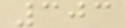303
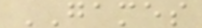GAMES
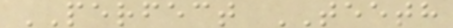PERFECT TEETH
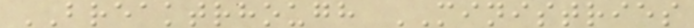BREAKTRHOUGH MINISTRIES
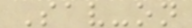Sav-on
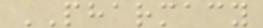PHARMACY
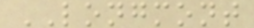LONGMONT
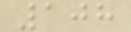108
